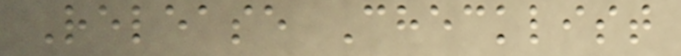Release Checklist
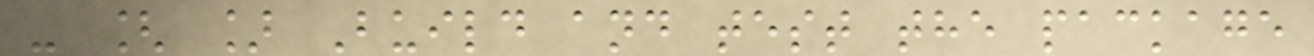- [ ] Build and test the package
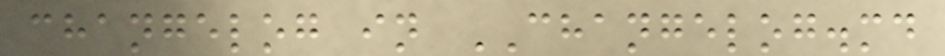changelog in CHANGELOG.md
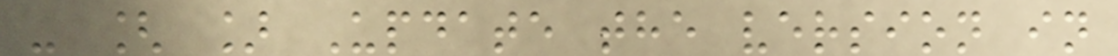- [ ] Update the version in
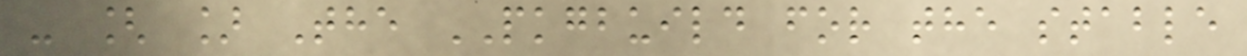- [ ] The PKGBUILD for the stable
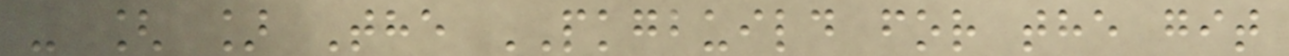- [ ] The PKGBUILD for the git
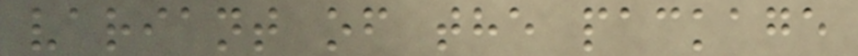variant of the package
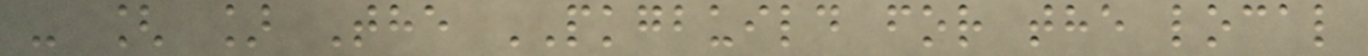- [ ] The PKGBUILD for the local
